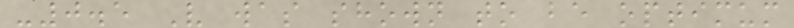-0.5 V was shown to be optimum
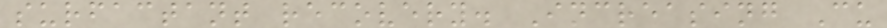surfactant recovery. Increasing Cu
